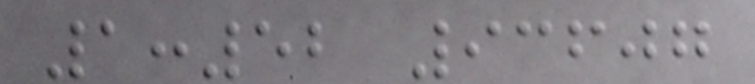1:52 93607
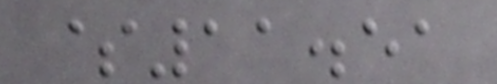$11.51
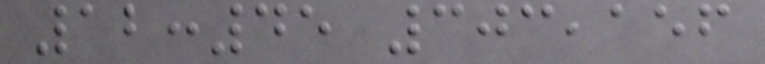12:45 303,156
